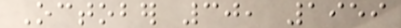October 30, 1959
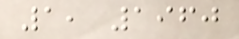1, 1960
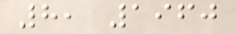8, 1960
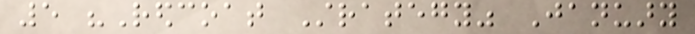5 "Redcoat Strategy" January
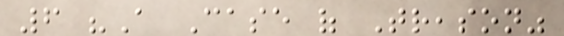6 "A Case of Treason"
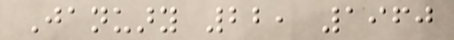January 22, 1960
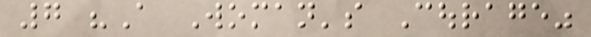7 "A Woman's Courage"
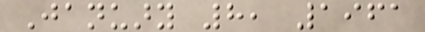January 8, 1961
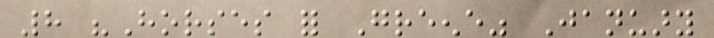8 "Horses for Greene" January
